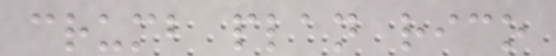crumb plan rico
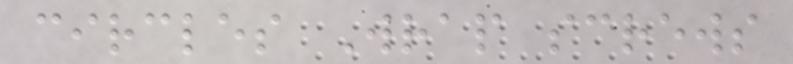circles Wrap screws
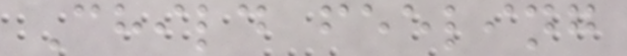Child feeling
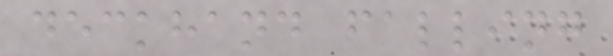deckhand falling
